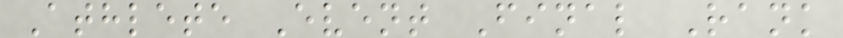Athlete Event Final Rank
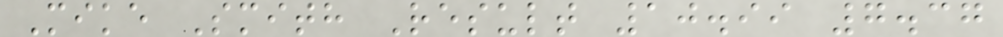Mike Smith Result 10.99 7.37
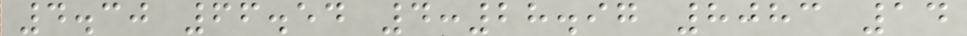4.30 66.54 4:28.97 8083 14
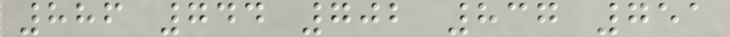886 744 702 837 751
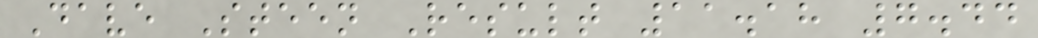Dave Steen Result 11.18 7.44
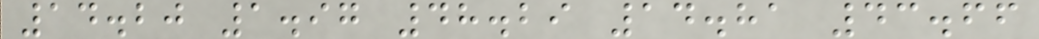14.20 1.97 48.29 14.81 43.66
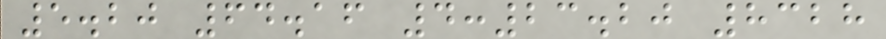5.20 64.16 4:23.20 8328
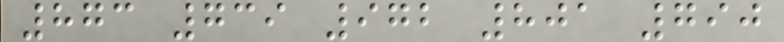873 739 972 801 790
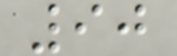90
